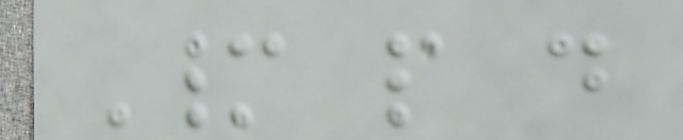Many people do
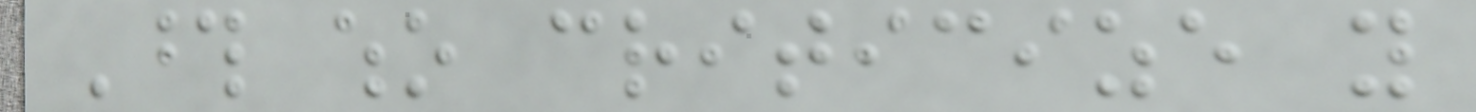Those who criticize you
